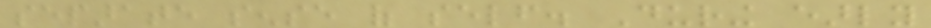separate sense of self. During early
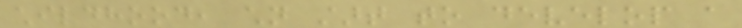childhood, children start to develop a
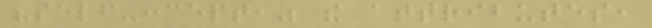"self-concept," the attributes,
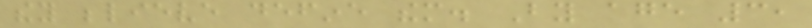they believe define them. By age 3,
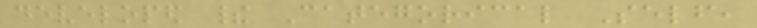developed their Categorical Self,
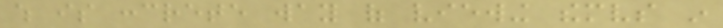which is concrete way of viewing themselves in
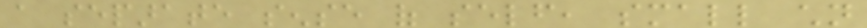a separate sense of self, small children
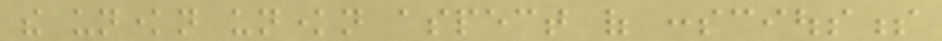the unknown unknown aspect of consciousness
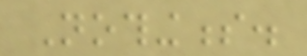Nothingness.
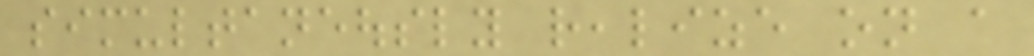simultaneously realize on a
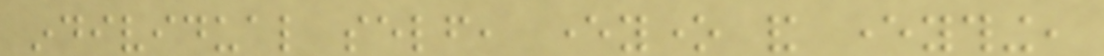individual self, everyone and everything,
